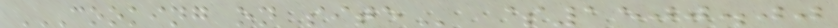COOKING ON SITE $1500.00
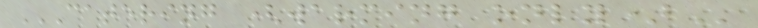CATERING (WARMING ONLY)
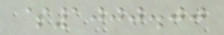$1000.00
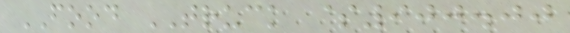FOOD TRUCK $900.00
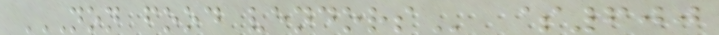NON FOOD VENDORS $600
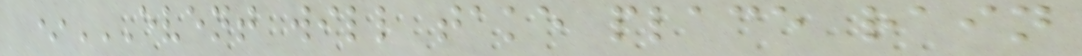*EVENT WILL TAKE PLACE RAIN
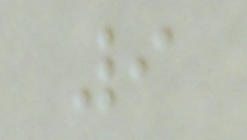9
